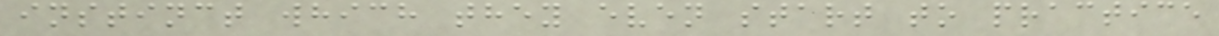instinct which they even start to practice
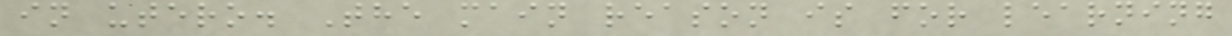in utero. The main reason is for learning
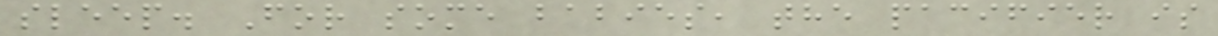sleep. For some babies, the pacifier is
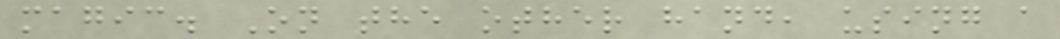magic. On the other hand, using a
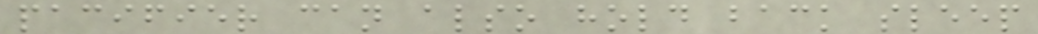pacifier can also hold back sleep
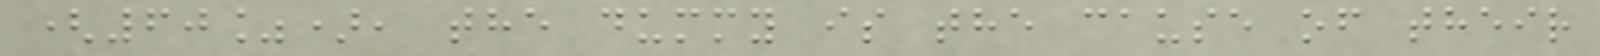(60%), the dummy is the cause of their
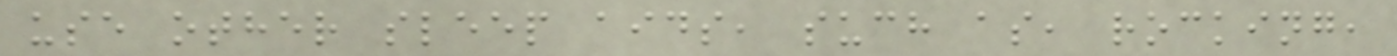use other sleep aids, such as, rocking,
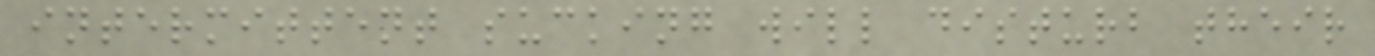intermittent sucking will disturb their
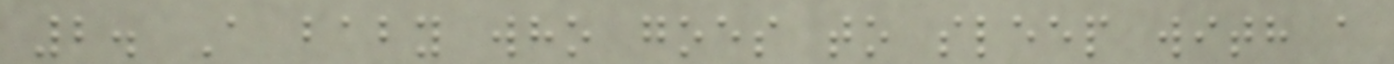2. A baby who goes to sleep with a
